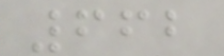662
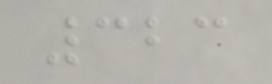323
